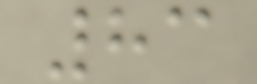83
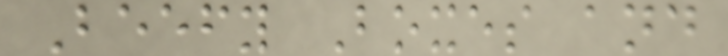Beefy Boxes and
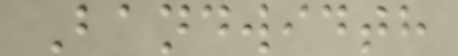Bandwidth
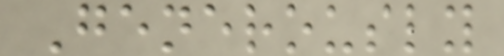Generously
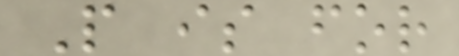P is for
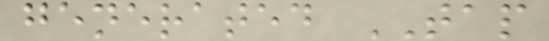generated TAP
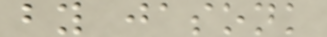by jasonk
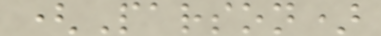(Parson)
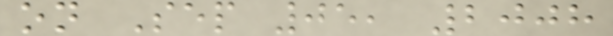on Sep 05, 2008
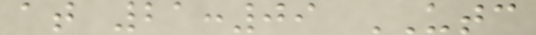at 21:09 UTC
